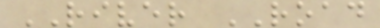RIVER ROAD
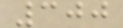300
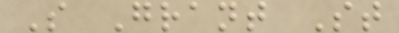S Grant St
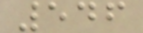546
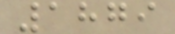1879
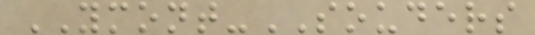YMONT-SOUDERS
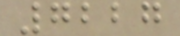7227
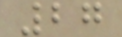27
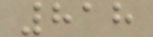818
